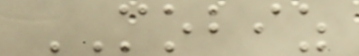MOBIZ
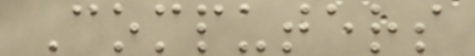Computers
